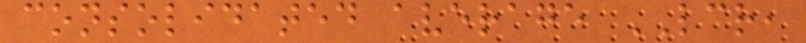consolidated average LCR,
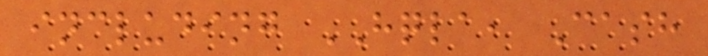including HQLA, Cash
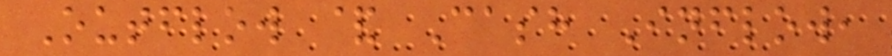Outflow & Cash Inflow,
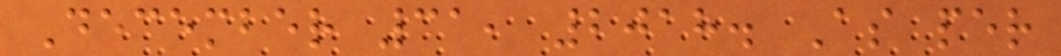December 31, 2018. As per
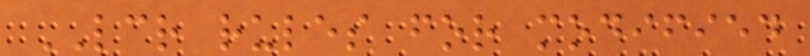LCR rules for modified
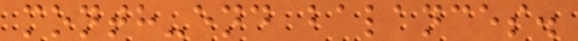month-end balances.
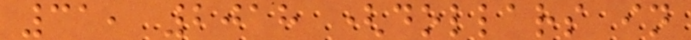31, 2018 (dollars in
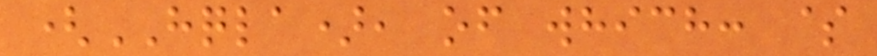(HQLA), of which: $
